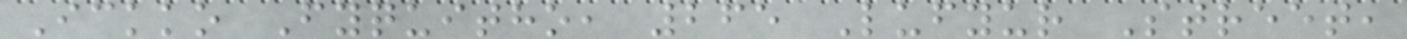Ickko Fyquitho, 265 Lufyur Street,
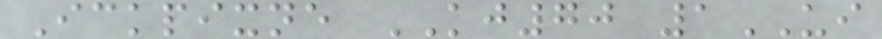Ickpixne KJ70 1UI
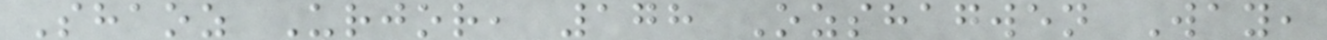Shaoz Urjor, 178 Ozshagwen Way,
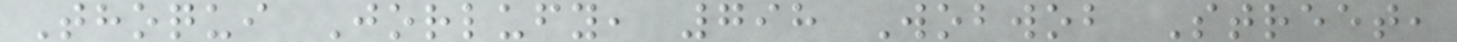Thoqui Jorlufy, 798 Wobwob Street,
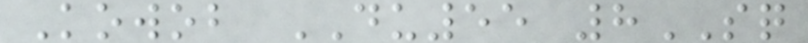Kowob DU55 8SQ
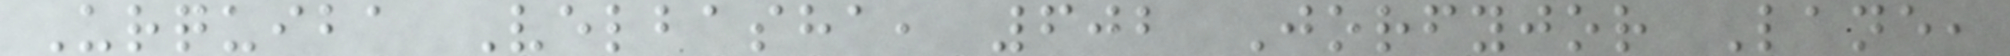Urquiba Velbasha, 602 Jorfyjor Lane,
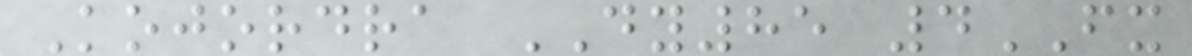Kojordra DY85 4FX
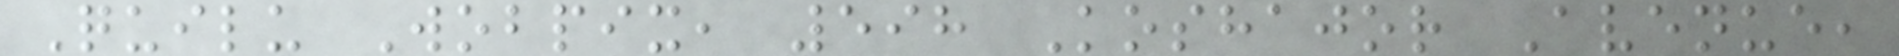Quilu Wobpix, 598 Koshajor Avenue,
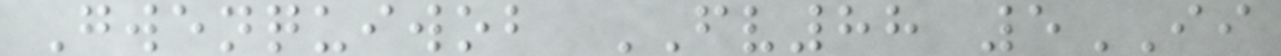Gwenquiwob FV88 5II
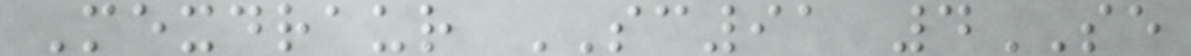Mexdraur SC91 4SE
